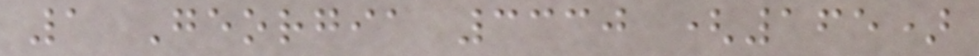1 Georgia 3330 (165)
